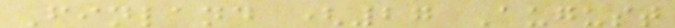Finland (27 August
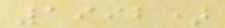1992)
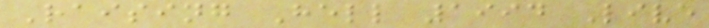Raising Hell 1994 Live
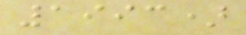1993)
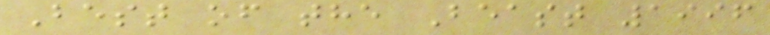Best of the Beast 1996
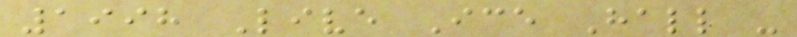1998 Live Ice Hall -
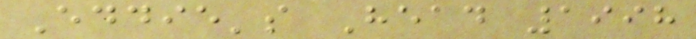Eddie's Head 1998
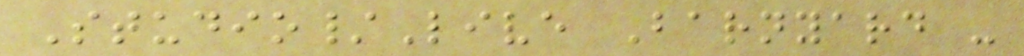Studio/Live Barnyard -
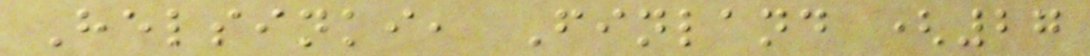Helsinki, Finland (27
